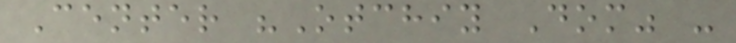Center "Otchiy Dom" -
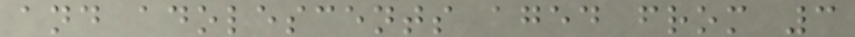and adolescents aged from 3
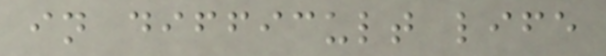in difficult life
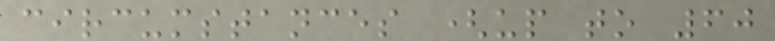circumstances (up to 60
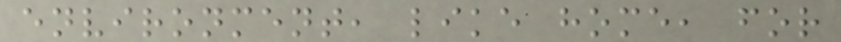environment, like home, for
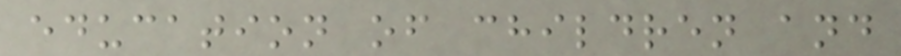education of children and
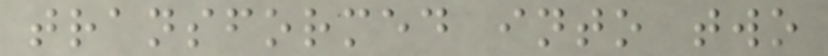transformed into two
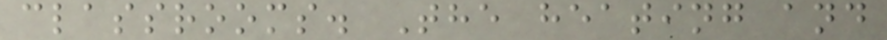classrooms. The heating and
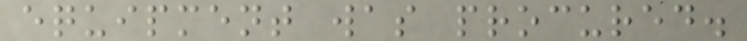equipment was procured.
